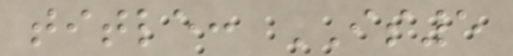title: IS5
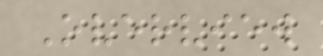Overview
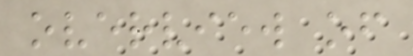overview of
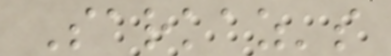Sarkaz's
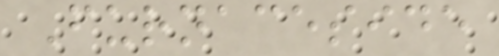Furnaceside
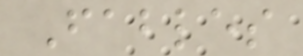Fables
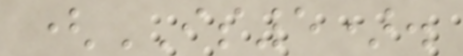(IS5).
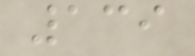139
